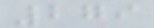279
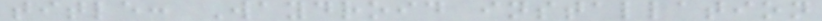title: Waydroid installation
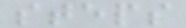steps
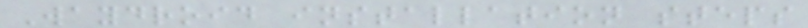Waydroid installation steps
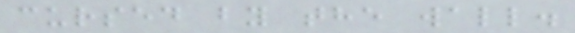cursed by the wall.
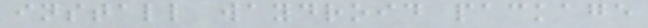install waydroid package
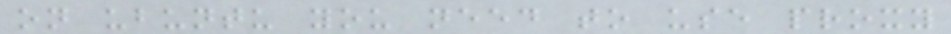on ubuntu you need to use proxy
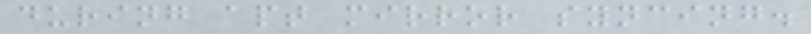during apt mirror syncing.
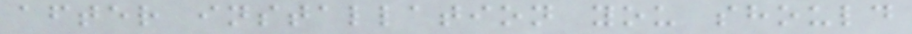after installation you should
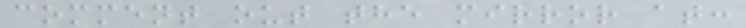comment out the mirror at:
